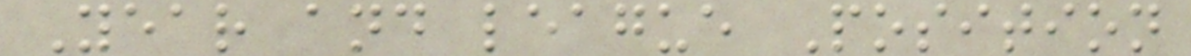Year and league Position
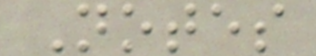Notes
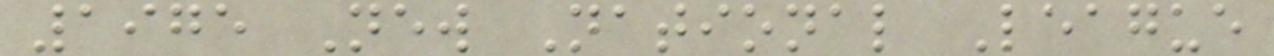1975 New National League
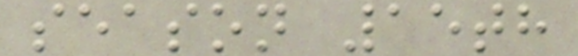season 15th
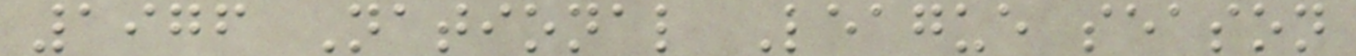1976 National League season
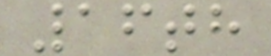16th
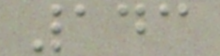143
